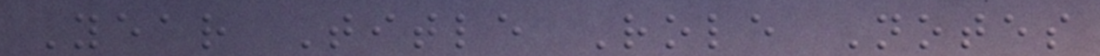Year Title Role Notes
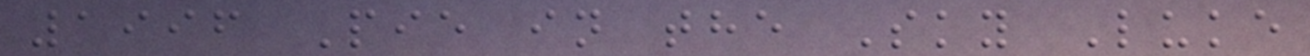1996 Pie in the Sky Luke
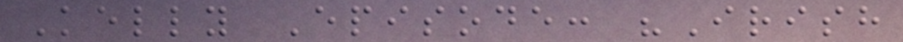Kelly Episode: "Irish
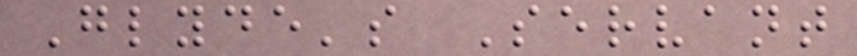Glyde's Servant
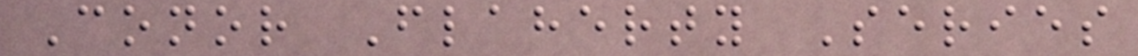Conor Flaherty Series
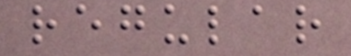regular
